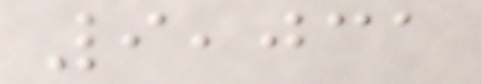9,031
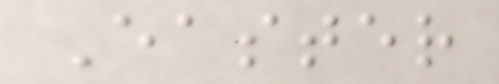Easter
